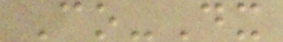Co-Dx
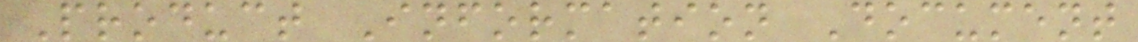Product Information Document
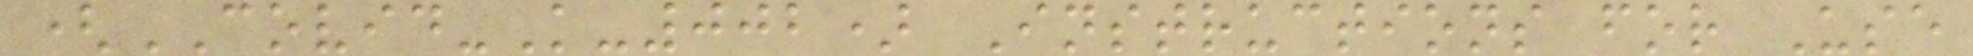(COVID-K-002) Instructions for Use
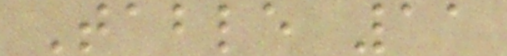Table 11
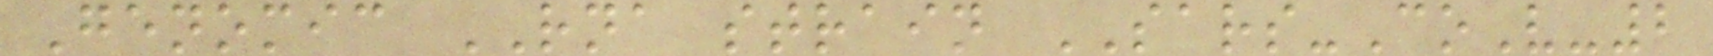Genomic RNA strain SARS-CoV-2
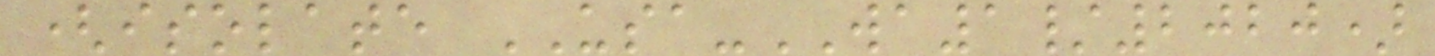(isolate USA-WA1/2020)
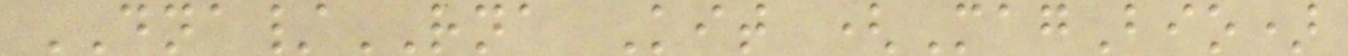DNA/RNA Kit (MagBio)
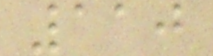110
